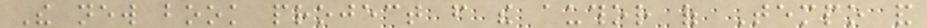The new book project from the author of Tempo and
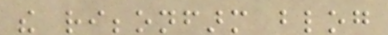the ribbonfarm blog
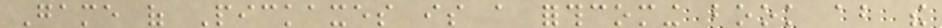Game of Pickaxes is a forthcoming book about the
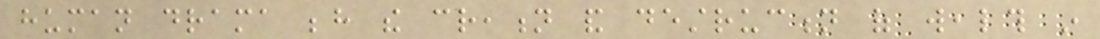human drama behind the creation and destruction of wealth in
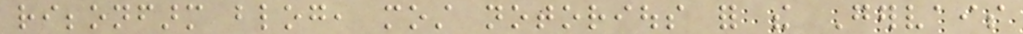ribbonfarm blog, most notorious for the Gervais
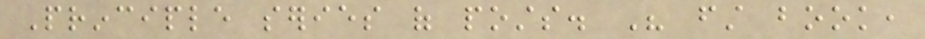Principle series of posts. His first book,
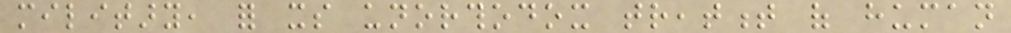military, for its unorthodox treatment of human
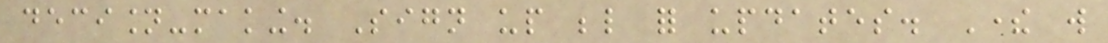decision-making. Sign up below for updates. There will
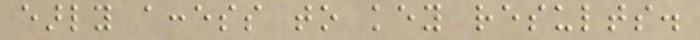early access to key results.
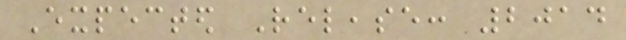Expected Release: 2014
